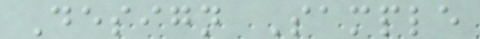Design Sample
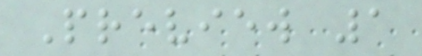Preview 1
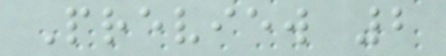Preview 2
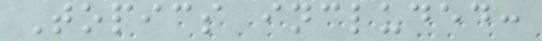Topics included:
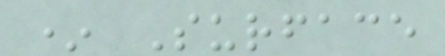* Surface
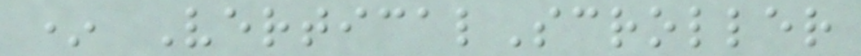* VerticalScroller
